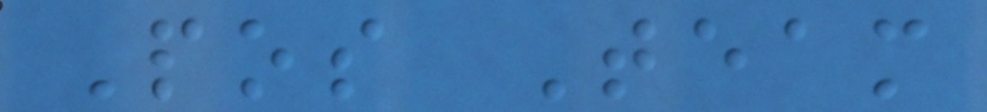Pos Team
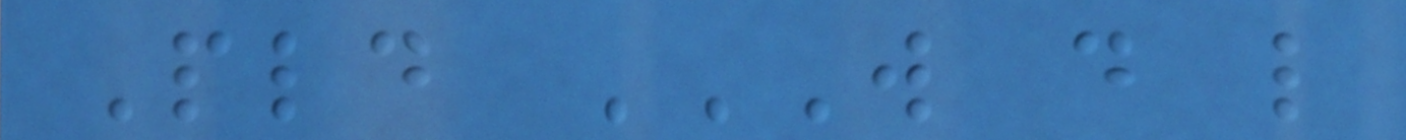Pld W D L
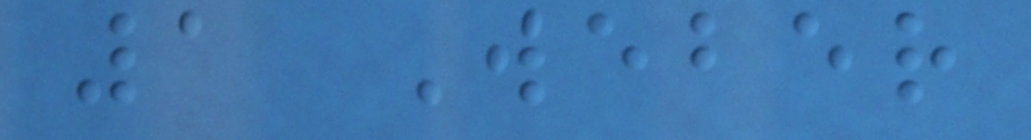1 Weber
